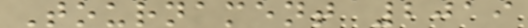Tournament 2019
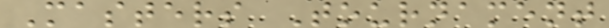Masters Tournament
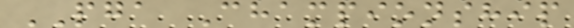PGA Championship
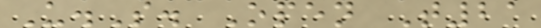U.S. Open T21
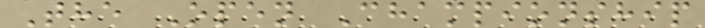The Open Championship
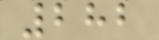282
